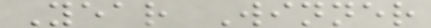Year Winner
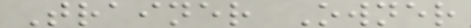Trainer Owner
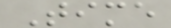Time
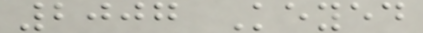2007 Keyed
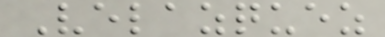Velazquez
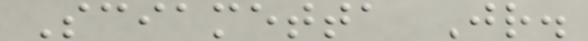Sciametta Jr.
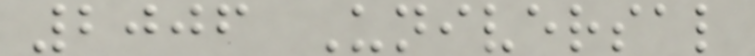2006 Universal
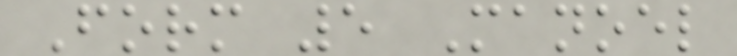Form 5 Manoel
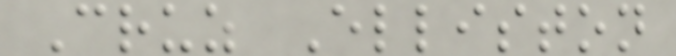Cruz Elliston
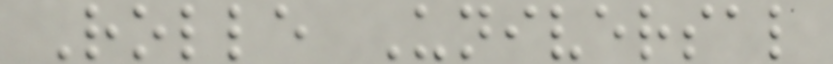Rolle Universal
